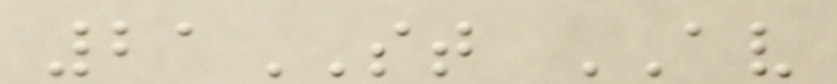21ST AV
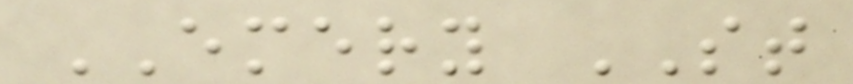EMERY ST
